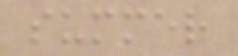summer
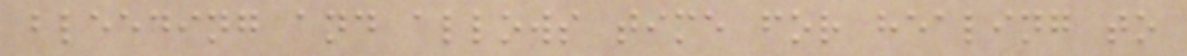bleeding and allows time for healing to
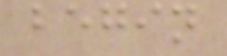begin
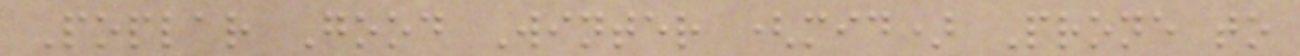Poplar Good Winter (mid) Prone to
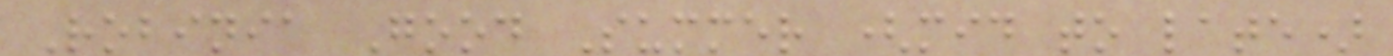Robinia Good Summer (mid to late)
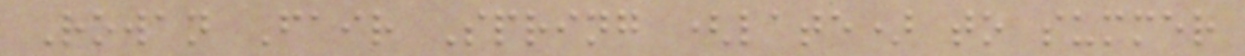Rowan Fair Spring (late) to summer
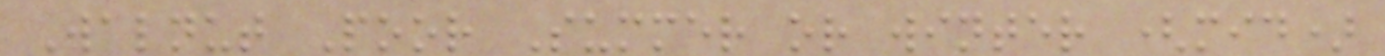Walnut Poor Summer or winter (mid)
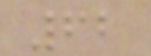62
